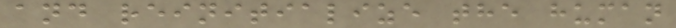and reinitialize the human
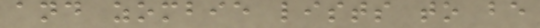and zombie lists to be
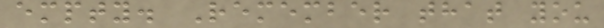empty. Remember that you
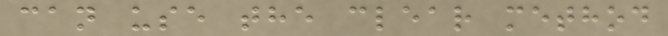can use the clear method
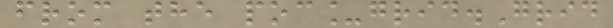from the poc_grid.Grid
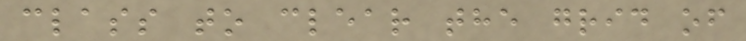class to clear the grid of
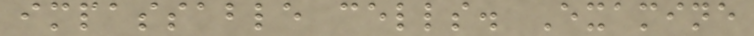impassable cells. Examine
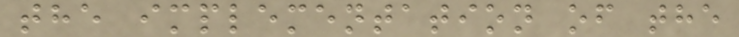the implementation of the
